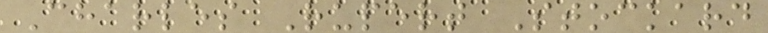Charles Rupert Stockard
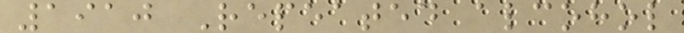1910 Repeated alcohol
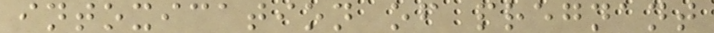intoxication of pregnant
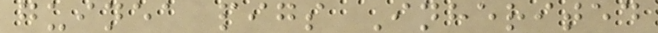guinea pigs Inherited
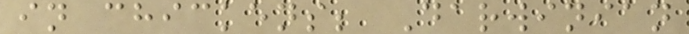in chickens; Darwinian
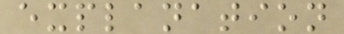explanation
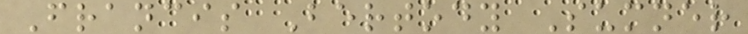Francis Bertody Sumner
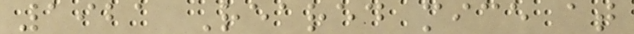1921 Reared mice at
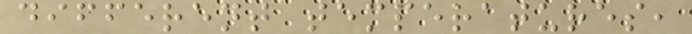different temperatures,
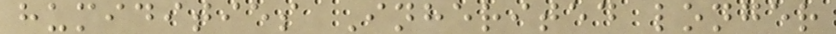humidities Inherited longer
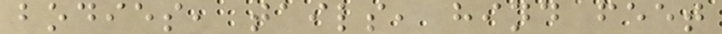bodies, tails, hind feet
